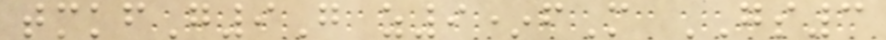tmkfG9G z9*fM GS3
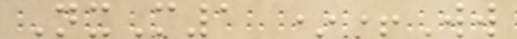NxM1 *+Ww
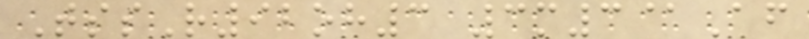TssR92oh3 3m3@Af
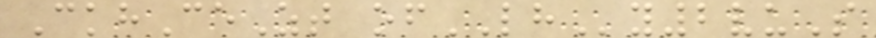CkhCeZt ofLHy2vuS
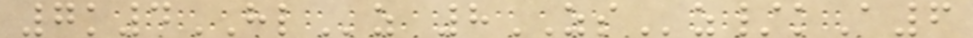7k4HLz 8ZSz/kA6
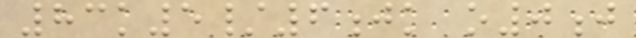83k5/6jk o0j
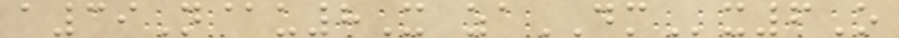a39N@u8X zaDMx6O
